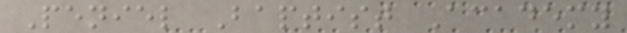Peniel Baptist Academy
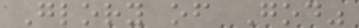Glory of God"
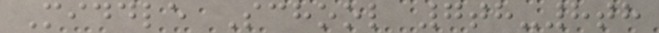Middle School 7th-8th
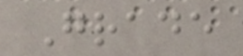Grade
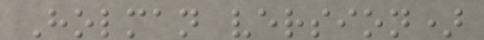Holman version)
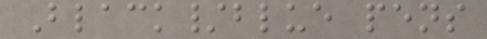Black/blue pens
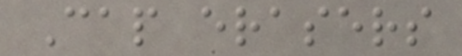Cap erasers
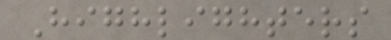Highlighters
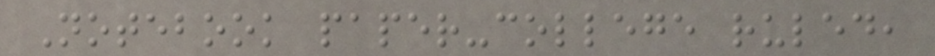Notebook paper-college ruled,
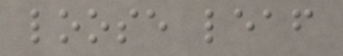loose leaf
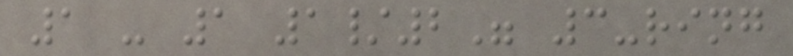1 - 1 1/2" 3-ring
